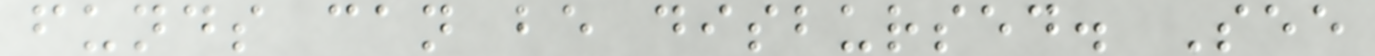funds can be disbursed. See
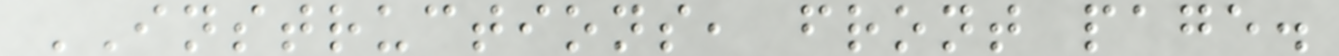INSTRUCTIONS, front page.
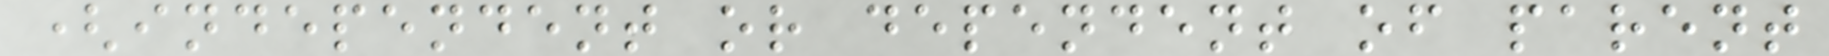(independent or dependent of parent
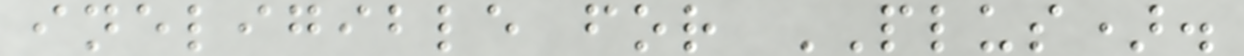ineligible for PLUS).
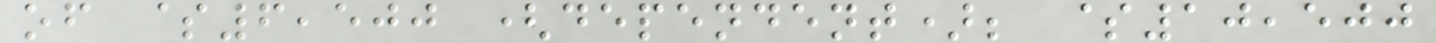of $6,500 (dependent); $10,500
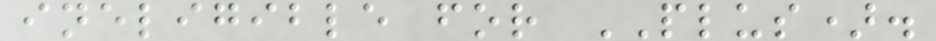ineligible for PLUS).
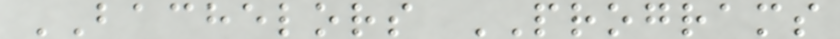BACHELORS PROGRAMS
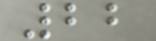22
